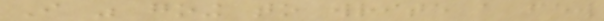I was going to write a few
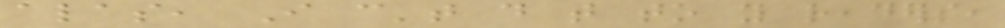alas, I can't do that to you readers,
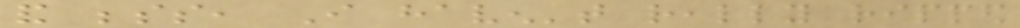and besides, I haven't really ripped
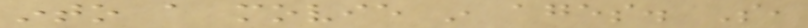into a movie in ages. So,
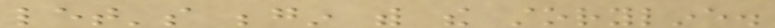let's begin with the storyline.
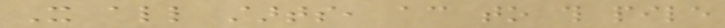It all starts, according to this pile
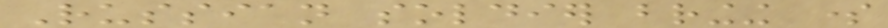Russian soldier bringing some
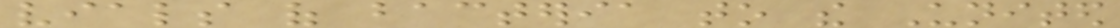vials of bacteria to the United
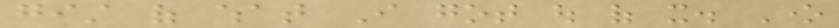gist of what I got out of it. One
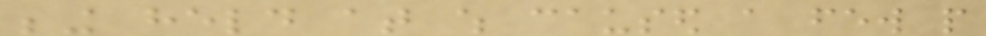being held at which caused a few people
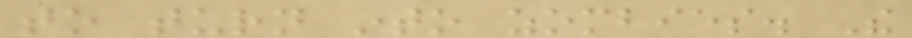to turn into zombies. The
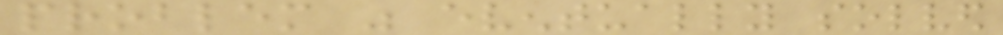problem was eventually solved
